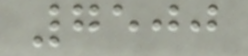7500
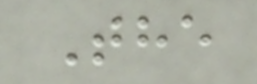The
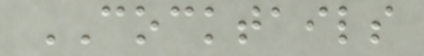COCKTAILS
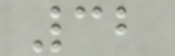32
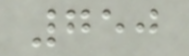750
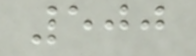500
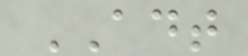ADT
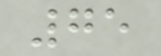75
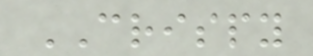CRISPY
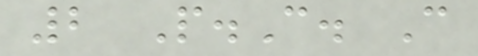2 P.C. C
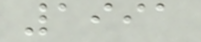1991
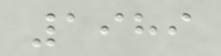1989
